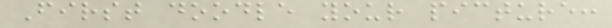First doodle your picture:
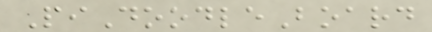PiDoodleBoard
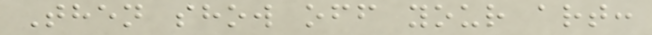Then show off your art:
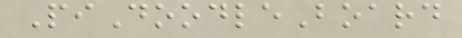PiDoodleBoard
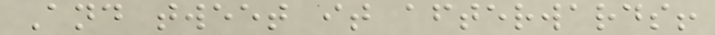And tweet it afterwards!
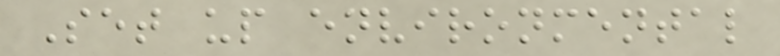Set up environmental
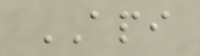API
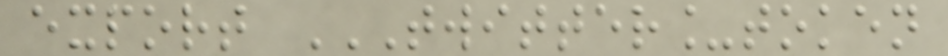export TWITTER_TOKEN
